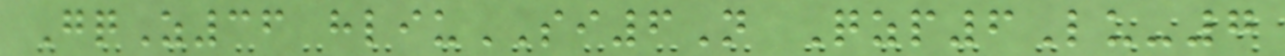GqZ36 hliuSI6N Qzp6Lu-7
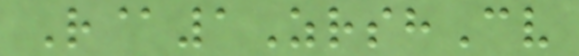R@1ZrshCv
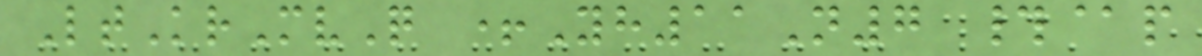LtKrMvQ +Yh11N7 #@p
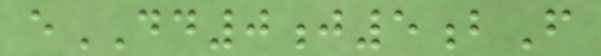eDD0j5bF
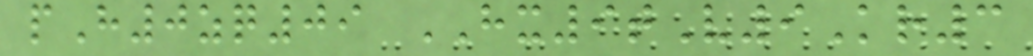pH0zq09 HX9tV9Kr3
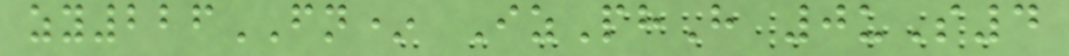zy226FN* IzPhH 0uS4
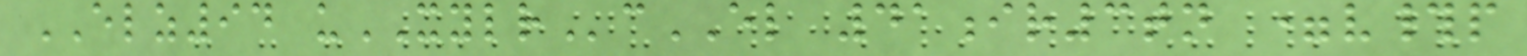ELZ94 uXYLRcEL 41ir3tn =v#p
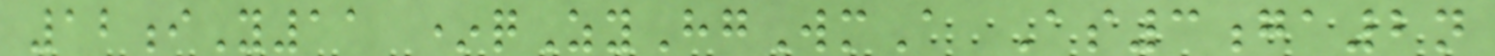12iY11 *qZyHgWmA As3ga2n
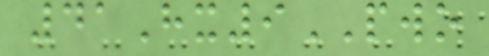41Hx9PWO
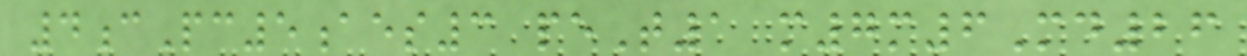4cPc5aes3 peT1 m7m6Md26
